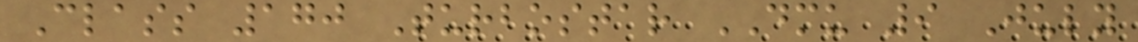Class 170 Turbostar DMU 9 July
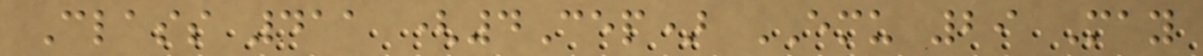Class 411 (4Cep) EMU 29 May
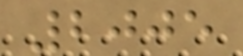2005
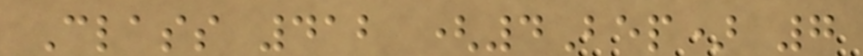Class 412 (4Bep) 7
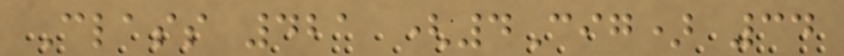Class 421 (4Cig) 34
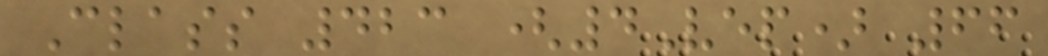Class 423 (4Vep) 66
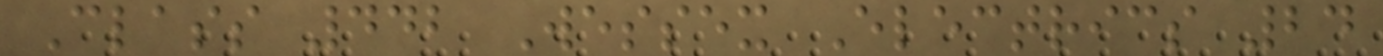Class 442 Wessex Electrics 24
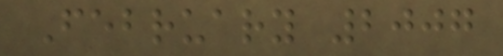February 2007
